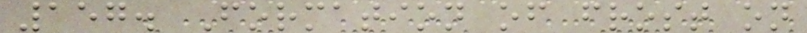157. Formation of frost on
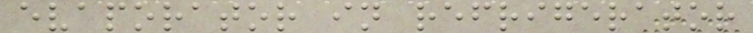evaporator in refrigerator
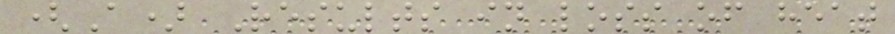(A) Results in loss of heat
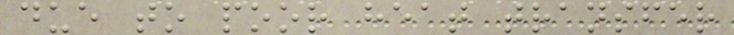due to poor heat transfer
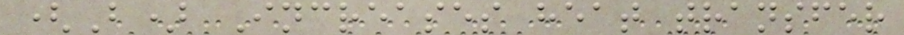(B) Increases heat transfer
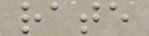rate
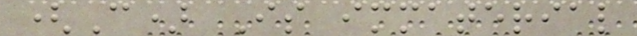(C) Is immaterial
